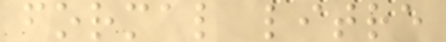formal litre
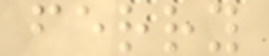ferry
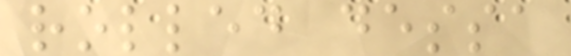rolled dessa
